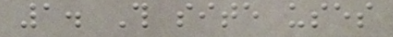1. This site uses
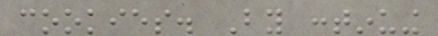cookies. By continuing
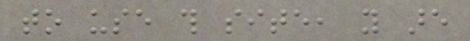to use this site, you are
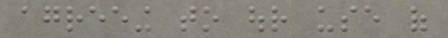agreeing to our use of
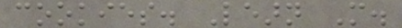cookies. Learn More.
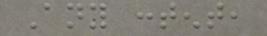Any content,
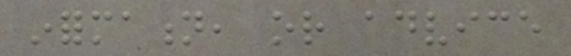information, or advice
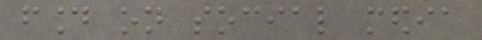found on social media
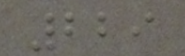229
